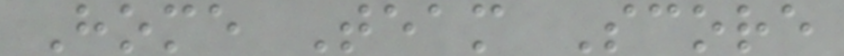Home Team Score
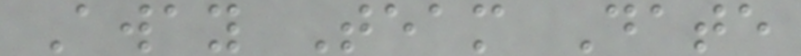Away Team Date
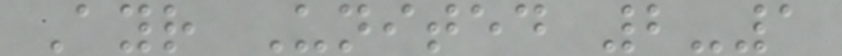Ayr United 2-1
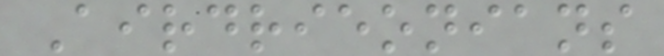Airdrieonians
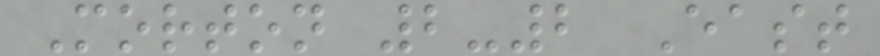Morton 2-2 East
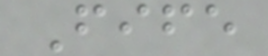Fife
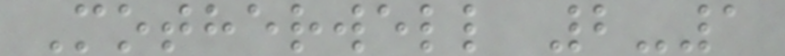Motherwell 2-1
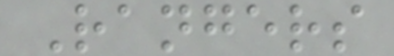Rangers
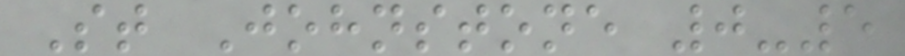St Johnstone 0-5
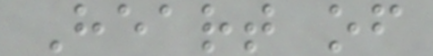Heart of
